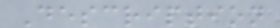Description
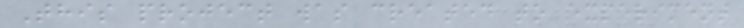This project was created to experiment
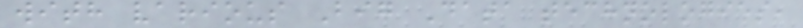with various Big Data technologies,
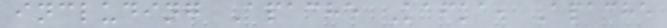including Apache Kafka, Apache
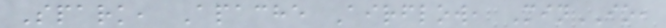Spark, Apache Airflow, MinIO,
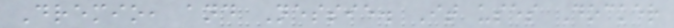Dremio, and Nessie. It uses Docker
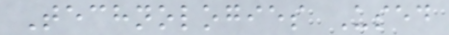Technologies Used
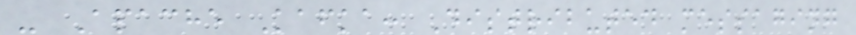- Apache Kafka: Distributed messaging
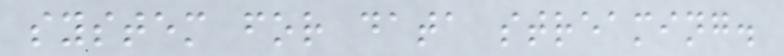system for data streaming.
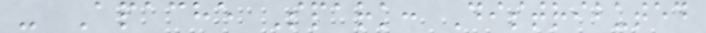- Apache Spark: Distributed
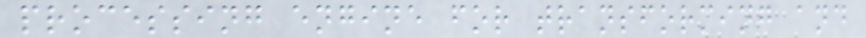processing engine for transforming and
